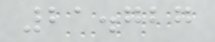21.727
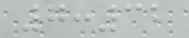7:32
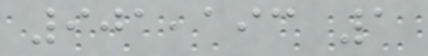901,193 1
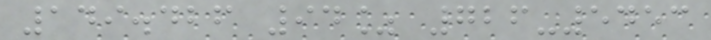149.426 94% 726-5453
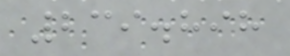239.898
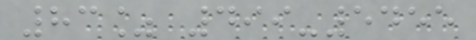83% 499-5455
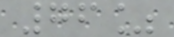76%
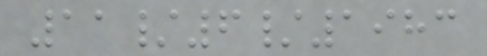11/6/1983
